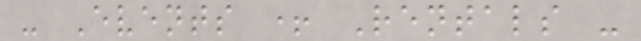- Events + Rentals -
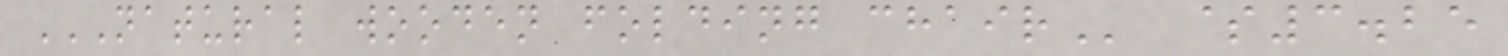NATURAL WOODEN FOLDING CHAIR $3.25
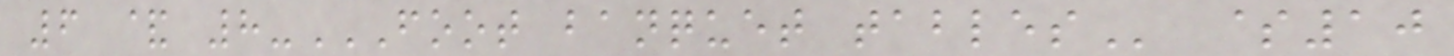6 & 8-FOOT BANQUET TABLES $10
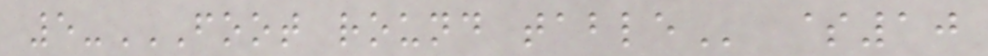5-FOOT ROUND TABLE $10
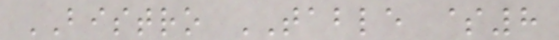BISTRO TABLE $8
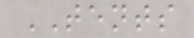TENTS
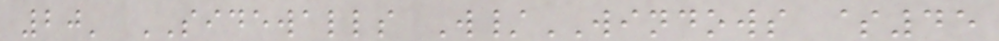20' SIDEWALLS W/WINDOWS $45
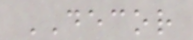DECOR
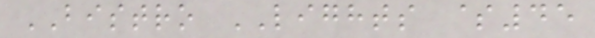BISTRO LIGHTS $45
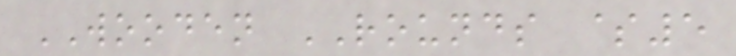WOODEN ROUNDS $5
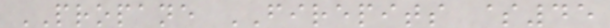PROPANE FIREPITS $45
